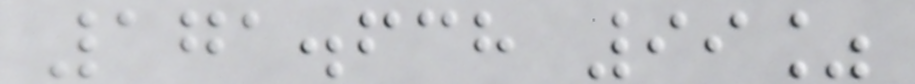171.638 99%
